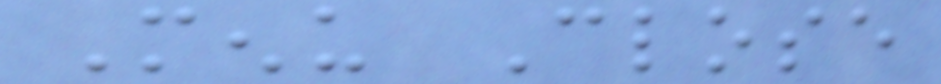Menu Close
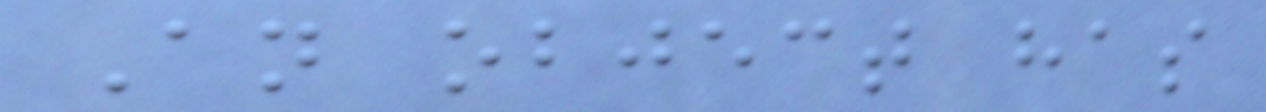An object has
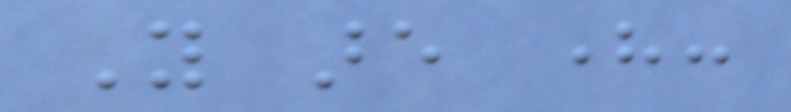You are here:
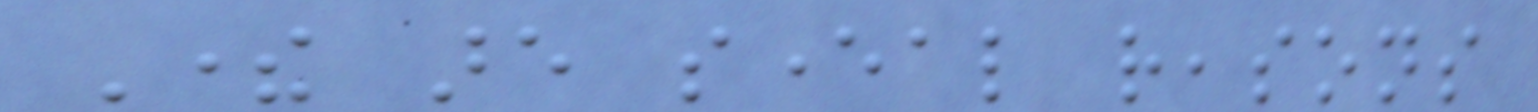There are several reasons
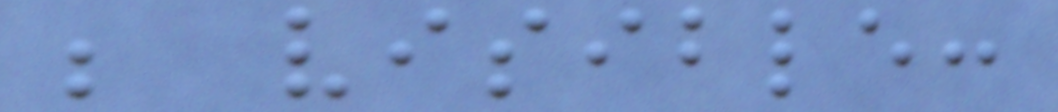be visible:
